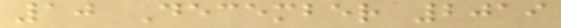10 December 2019
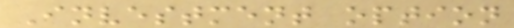Investment option
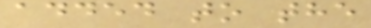added to the
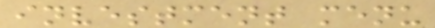investment menu
